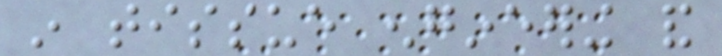in tissue engineering and
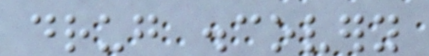drug discovery
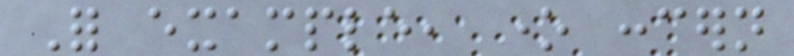For example, one concern
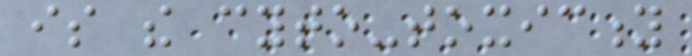is the cyto-toxicity
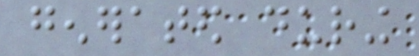generated during
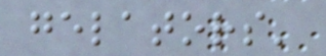gelators'
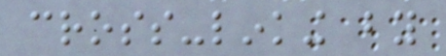cross-linking by
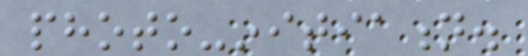photo-initiation.
